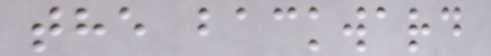the backward
